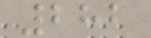282
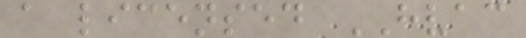a licensed HVAC
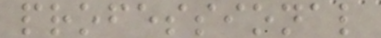professional
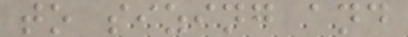to sizing and
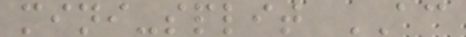mini-split AC
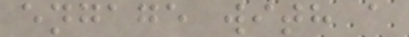engage with a
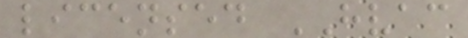licensed HVAC
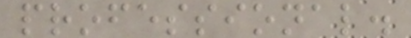professional.
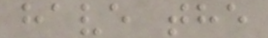have the
